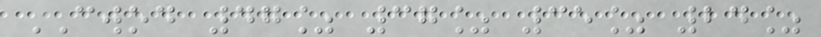CWOD 47% 37% 35% 24%
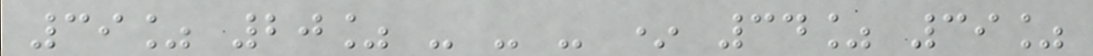39% 20% - - - * 34% 39%
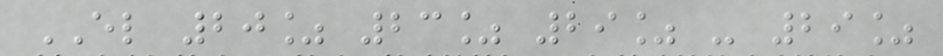EL 20% 23% 29% - 29%
